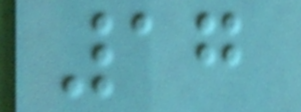17
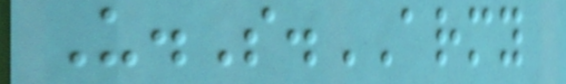U.S.ARMY
